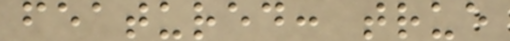featured: true
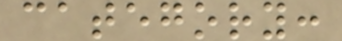category:
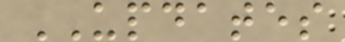UPDATES
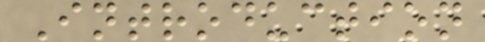Introduction
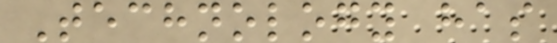Technology has
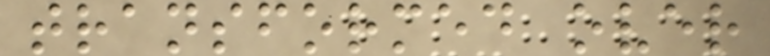transformed over
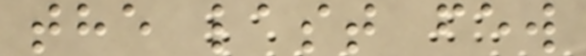the last few
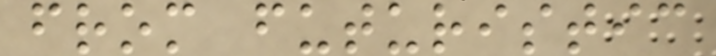from futuristic
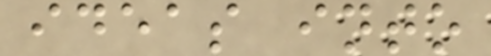ideas into
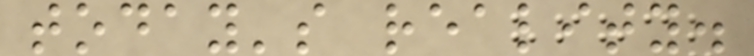today's reality.
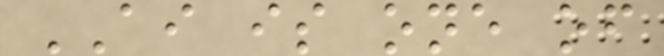AI is one of
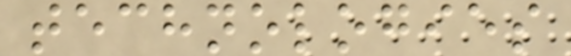technologies
